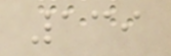139
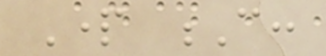Part C:
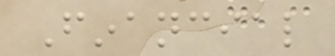Financial
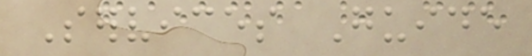Services Guide
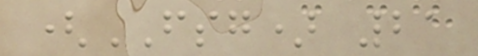(FSG) 21
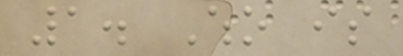1. Who is
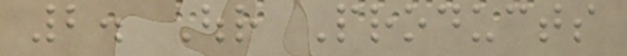2. Our Products
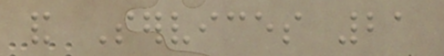and Services 21
